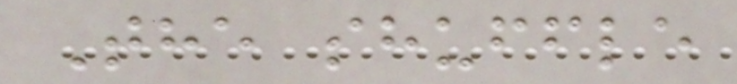The shuffle
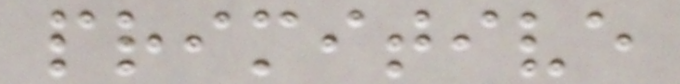primitive
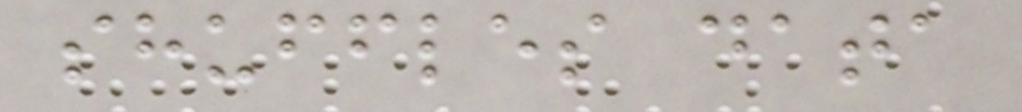shuffles data
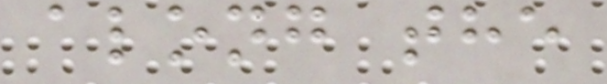along the
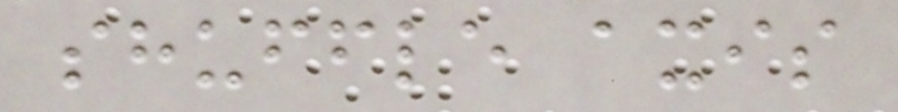shuffle axis
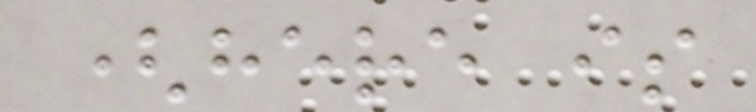(here is
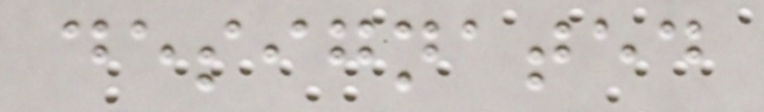designated
